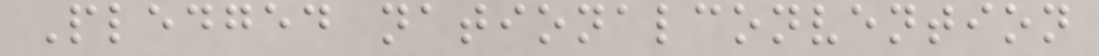Pledged nationalconvention
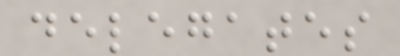delegates
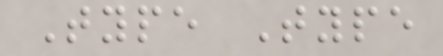Type Type
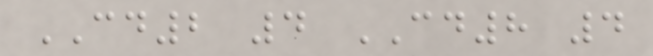CD2 4 CD8 4
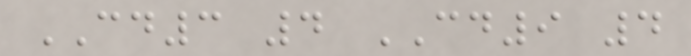CD3 4 CD9 4
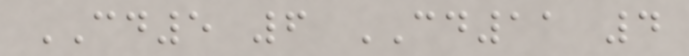CD5 6 CD11 4
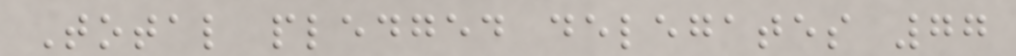Total pledged delegates 77
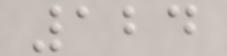124
